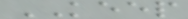KEEP
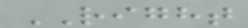RIGHT
